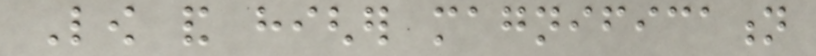Low and higher magnification
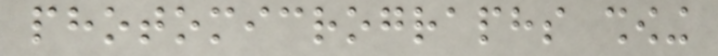photomicrographs showing
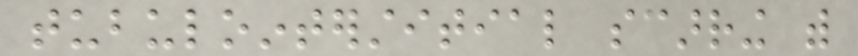tubulointerstitial scarring with
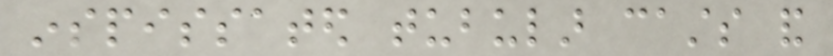inspissated tubular casts and
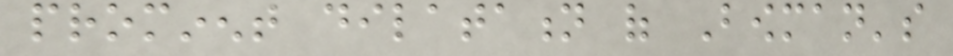prominent dilatation of Bowman's
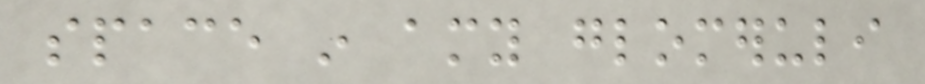space in amy glomeruli
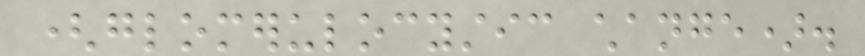(glomerulocystic change).
